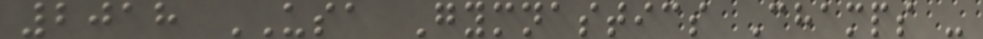2018 USA Gymnastics Champs -
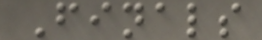Finals
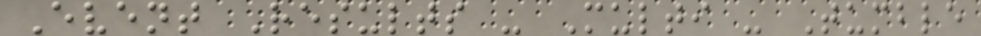Event Results - Multi - Tumble
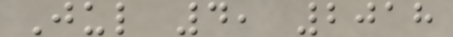Jul 4, 2018
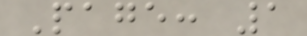Page: 1
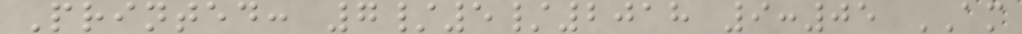Printed: 7/5/2018 9:05 AM
